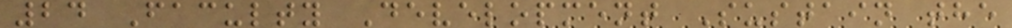24 Faculty Development Sustain the
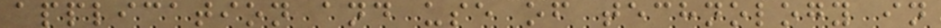application and use of technology in
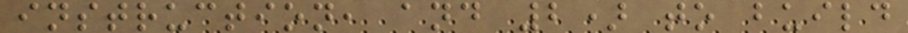instruction, and 2) to build
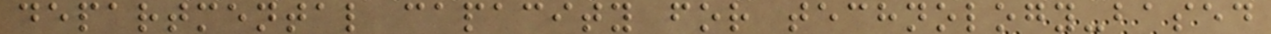departmental capacity for technology-based
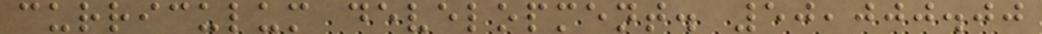curriculum development. 50,000.00
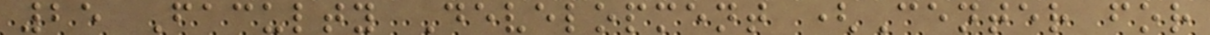25 Faculty Development (Center for
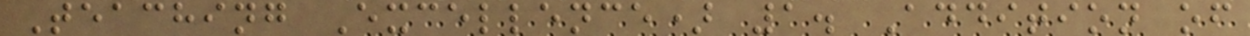Teaching Excellence) 1. Addition of
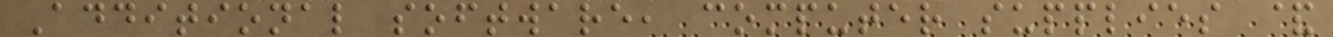Additional software, computer supplies &
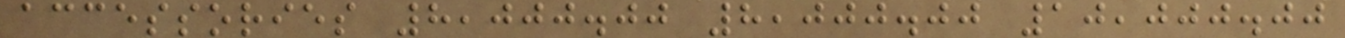accessories 8,000.00 8,000.00 10,000.00
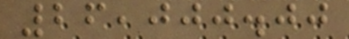26,000.00
